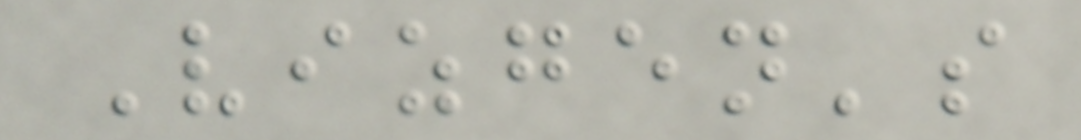Vizgen's
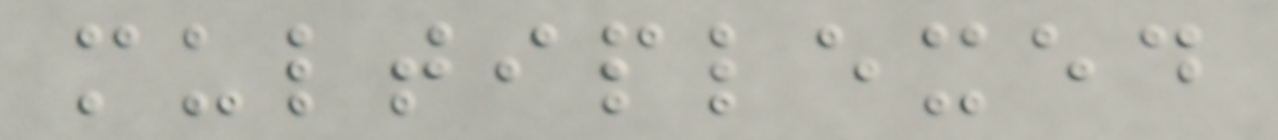multiplexed
